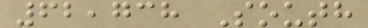62,738 South
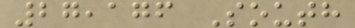27,176 South
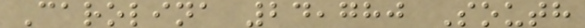Carolina 24,780 South
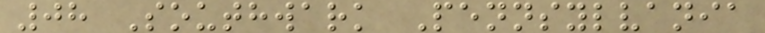08 Southwark Pennsylvania
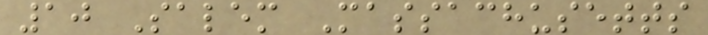10 Salem Massachusetts
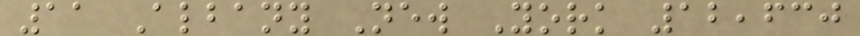11 Albany New York 12,630
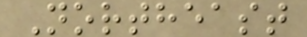Northeast
